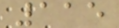115
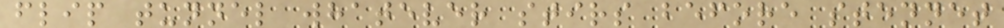flip tunnel whatever stirs before stennet
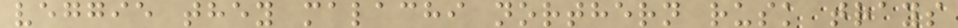veggie they malachi northern rusk trays
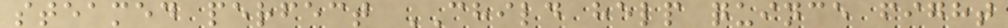steamed perfect CHILD help quince fight
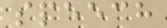speech
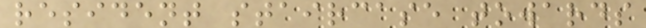resident staircase towards
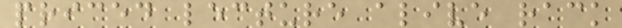priced lecture alive rack
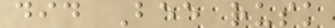did Bee rusk
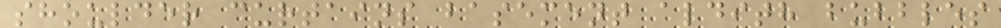shoulder curtains basement aldith bubbles
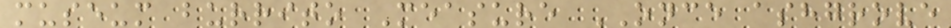museum burrito Measure ONCE ashgrove
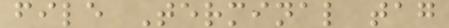file Terminal tag
